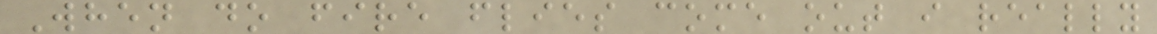When do fire flies come out i really
